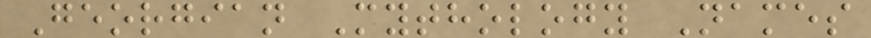Georgian Mythology Names
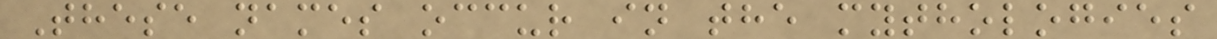These names occur in the mythologies
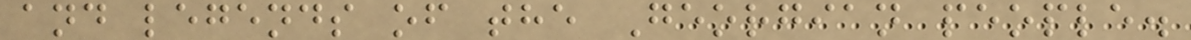and legends of the Georgian people.
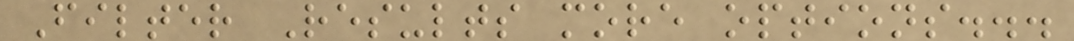Filter Results more options...
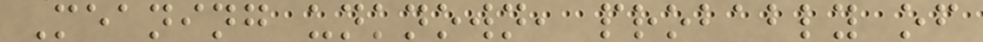Meaning unknown, probably of
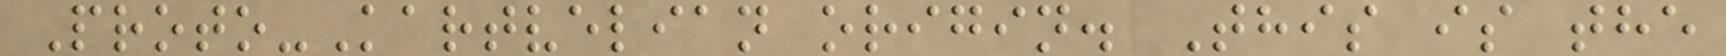Proto-Kartvelian origin. This is the
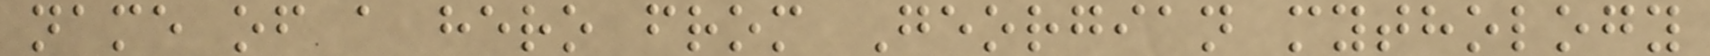name of a hero from Georgian mythology
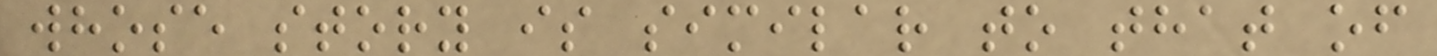whose story is similar to that of
